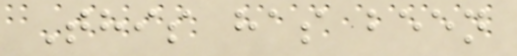This has been
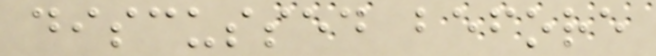discussed before
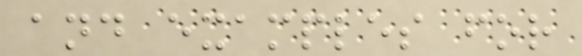and examples for
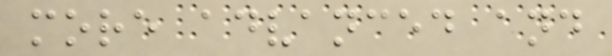more advanced and
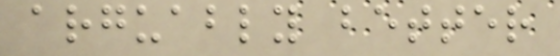arguably better
